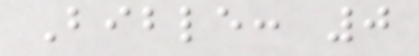Bible: 0
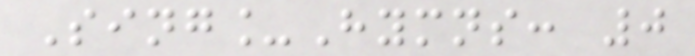Sing_Hymns: 0
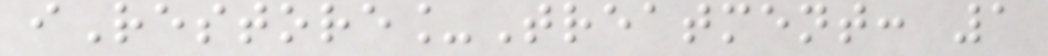iRestore_Treatment: 1
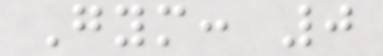Gym: 0
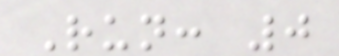Run: 0
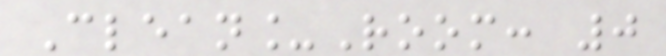Clean_Room: 0
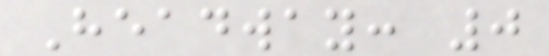Headway: 0
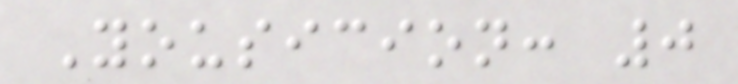Yousicion: 0
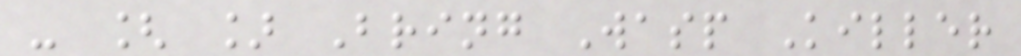- [ ] Bring Wasp Killer
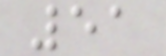51
